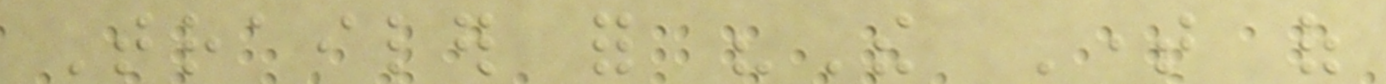Trailer for "The Time of
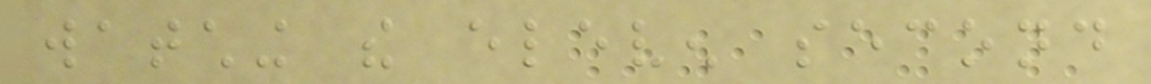watching the eleven second
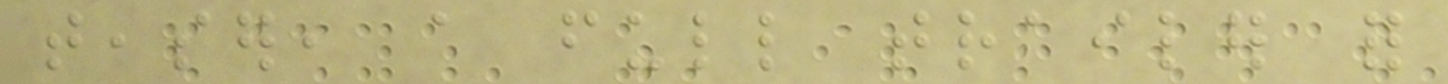teaser, a full trailer for
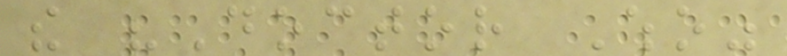the "Doctor Who"
